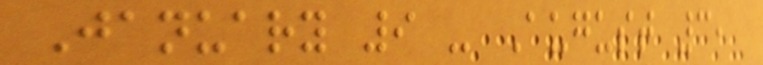January 9 - August 3,
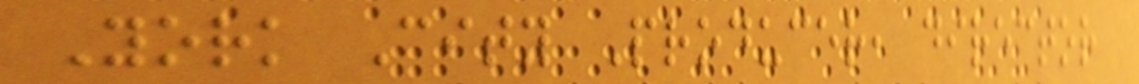York City Producer, director
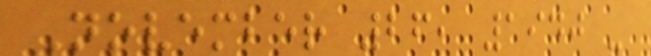November 26, 1940 -
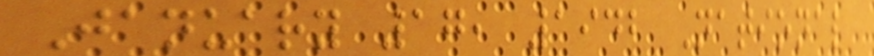January 17, 1942 National
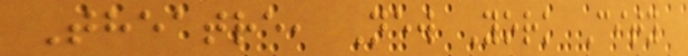Theatre, New York City
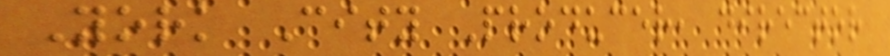York City Producer, director
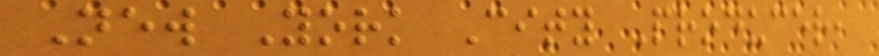New York City Producer,
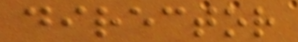director
